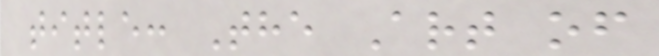title: The Art of
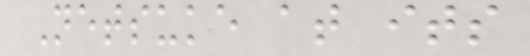Netsuke at its
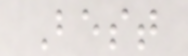Best
